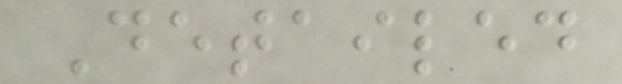Detailed
